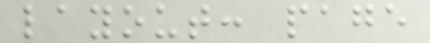layout: page
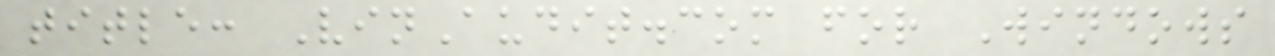title: VinAudit.com for Windows
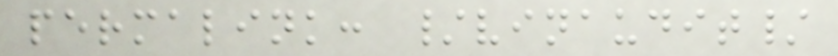permalink: /vinaudit/
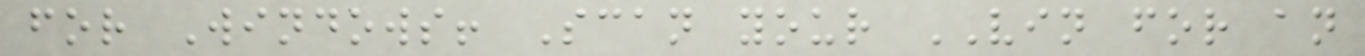for Windows! Scan your VIN for an
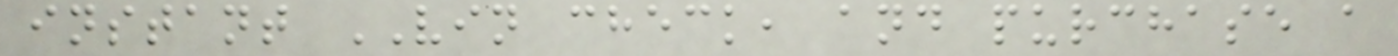instant VIN check, and purchase a
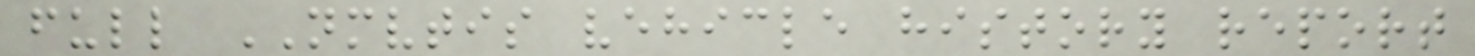full NMVTIS vehicle history report
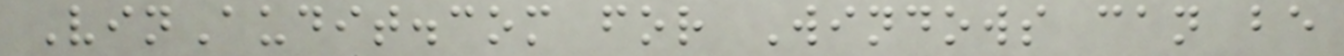VinAudit.com for Windows can be
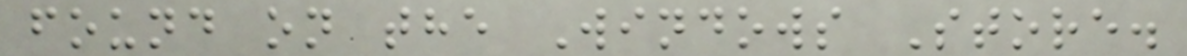found on the Windows Store.
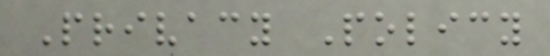Privacy Policy
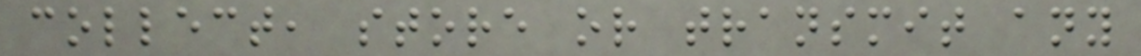collect, store or transmit any
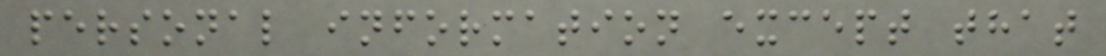personal information except that
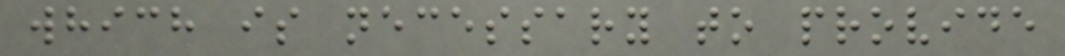which is necessary to provide
